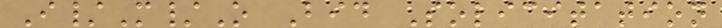I/M/O Bid Solicitation
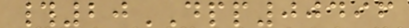#20DPP00496
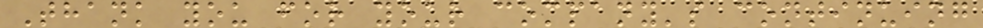Thank you for your company's continuing
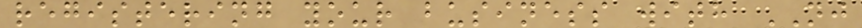registering your business with NJ
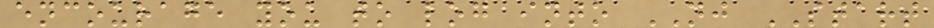encourage you to log into NJ START
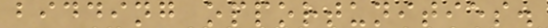bidding opportunities.
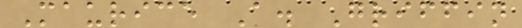Maurice A. Griffin
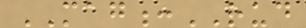MAG:RUD
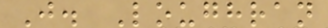J. Loughran
